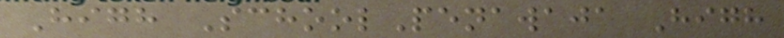High SchoolPenawaja High
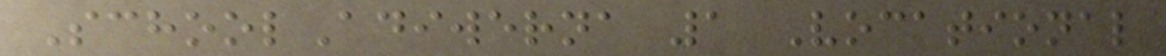SchoolAdiwerna 1 Vocational
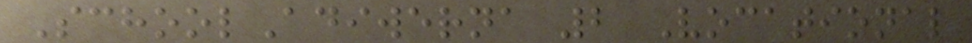SchoolAdiwerna 2 Vocational
